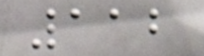112
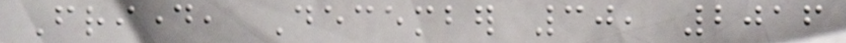Friday, December 30, 2016
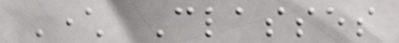Character Classes
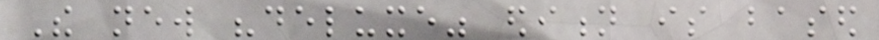The new "deluxe" edition is based
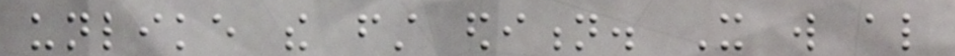unlike the first edition. It will also
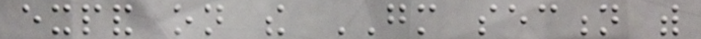expand on the GM section with
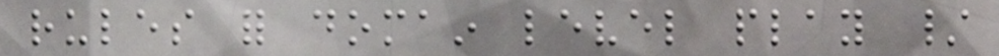rules for domain level play /
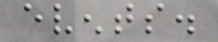events.
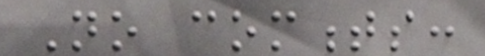No comments:
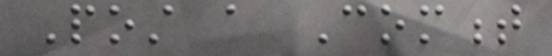Post a Comment
